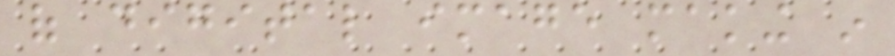of digital image making in
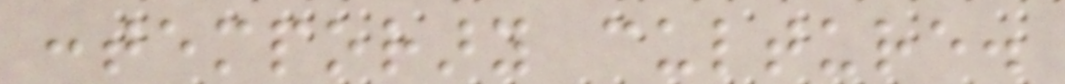contemporary culture.
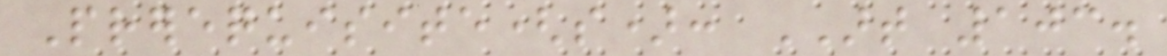Prerequisite(s): ART 103.
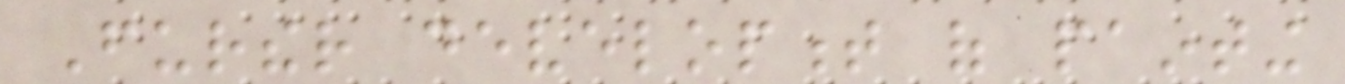Further development of painting
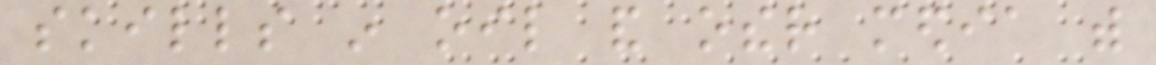skills in oil and other media with
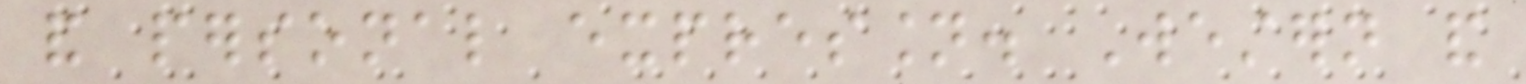and personal expression. Western and
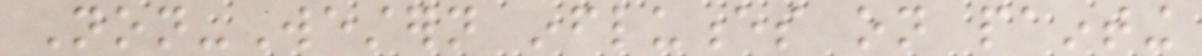Non-Western influences on painting
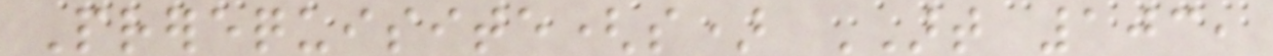Prerequisite(s) ART 103,
